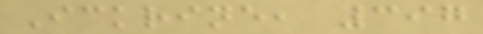Ickrine, 397
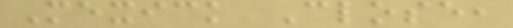Mexick Close,
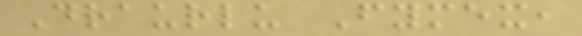Draurlu Fymex,
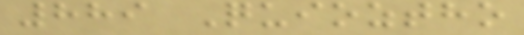889 Quioztho
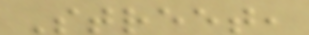Street,
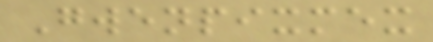Gwenpixmex
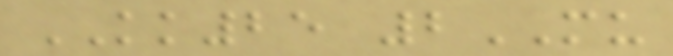KK25 2MU
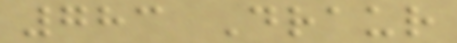783 Draur
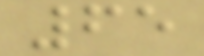65
